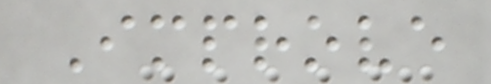Improve
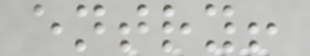entry!
